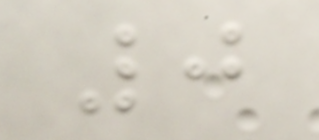0
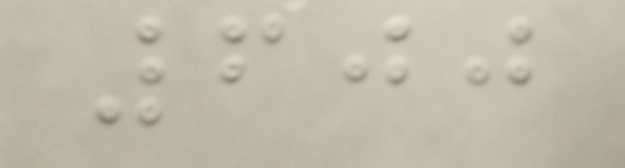600
